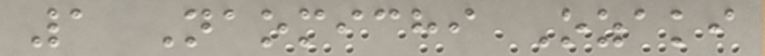1 Naomichi Ozaki
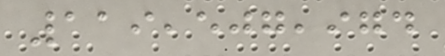119,507,974
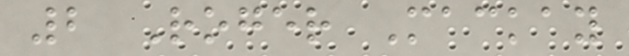2 Roger Mackay
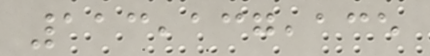113,137,135
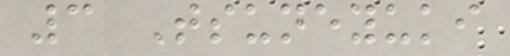3 Tsuneyuki
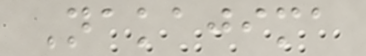Nakajima
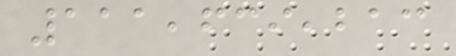111,639,213
